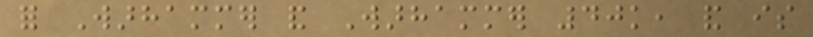for Warhammer and Warhammer 40k, and is
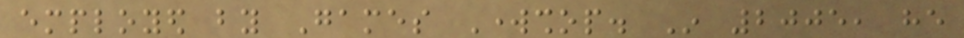employed by Games Workshop. In 2005, he
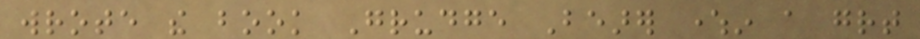wrote the book Grudge Bearer wherein a great
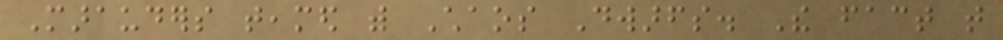Marauders teamed with Chaos Dwarfs. The fact that
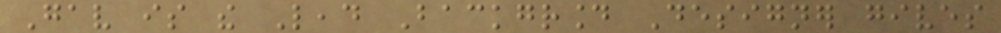Gav is the Lead Background Designer gives
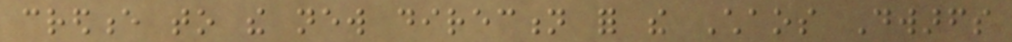credence to the new direction for the Chaos Dwarfs
